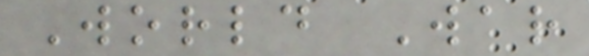World War
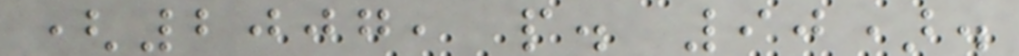(2007, p. 90).
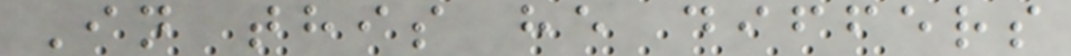In this he differs
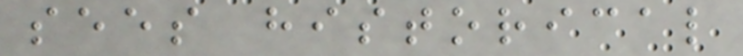sees historical
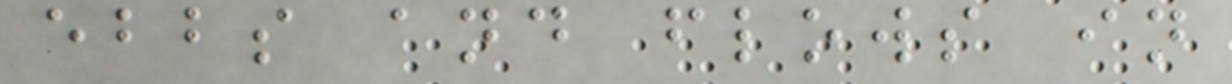ebbs and flows in
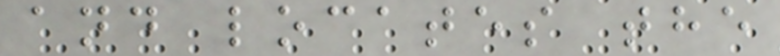and locates the
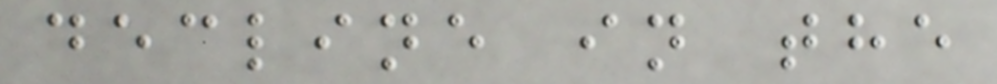decline in the
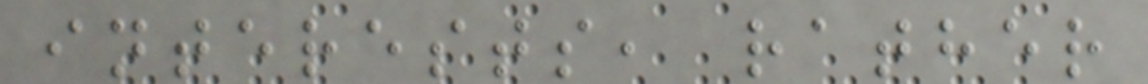interests, rather
